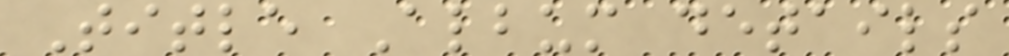Title Album details
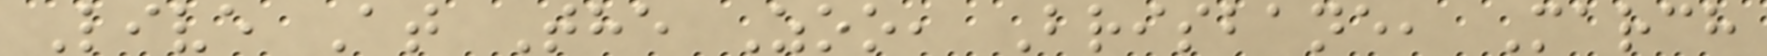Live At The Zoo, Brisbane, March
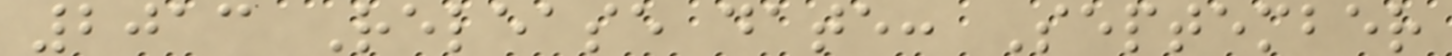2013 Release date: September
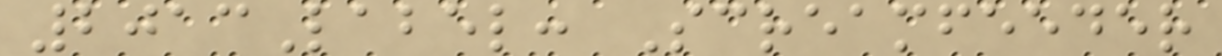2013Label: Screamfeeder
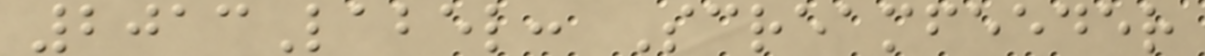2013Label: Screamfeeder
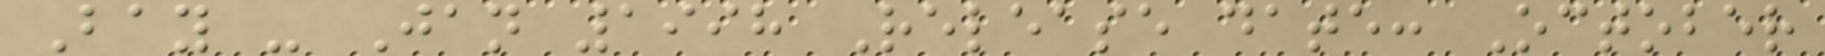Bay - Jan 1998 Release date: October
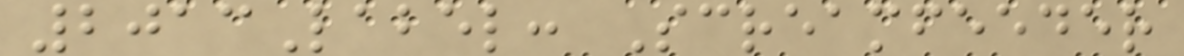2013Label: Screamfeeder
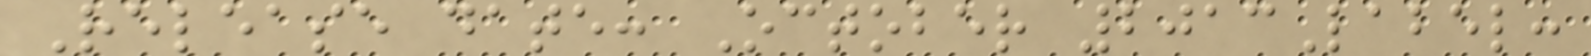Release date: October 2013Label:
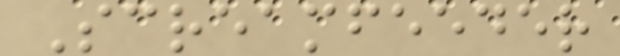Screamfeeder
